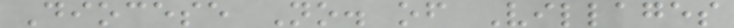Diocese No. of Villages
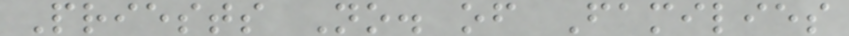Priests No. of Families
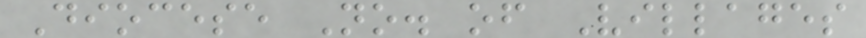Diocese No. of Villages
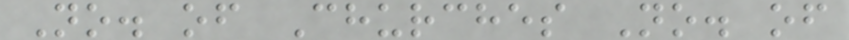No. of Churches No. of
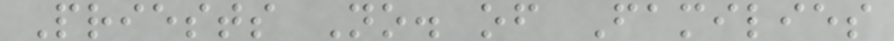Priests No. of Families
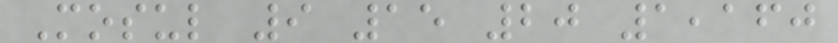Mosul 9 15 20 1,160
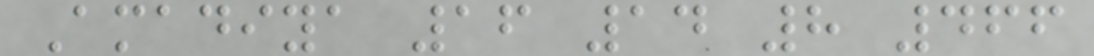Amadiya 16 14 8 466
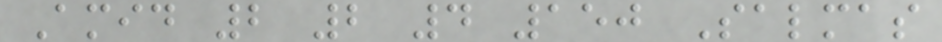Amid 2 2 4 150 Salmas
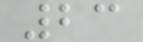23
